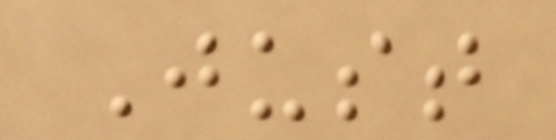Just
